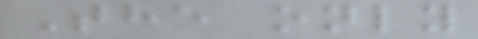The only
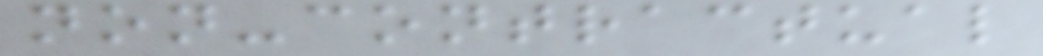non-contractual
